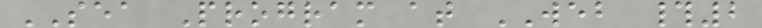SEA Program at WEB #2
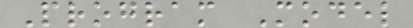Program Model
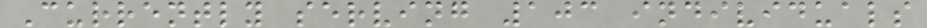Currently serving 103 individuals
